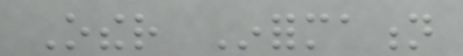Other Information
